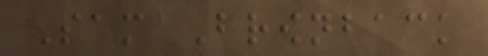Sam Brownback
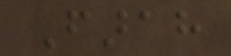Farah
